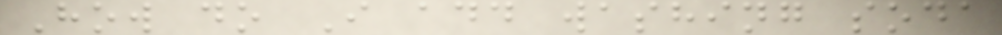How do I add washing soda
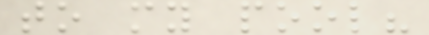to my pool?
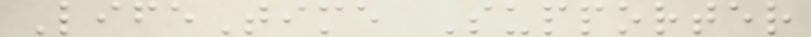LifeTime Supporter
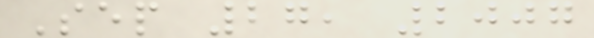Sep 27, 2007
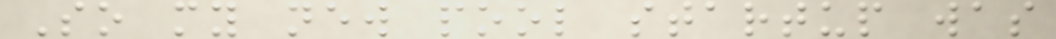So my new pool startup was
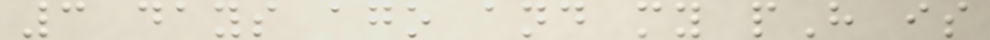3 days ago and my pH is
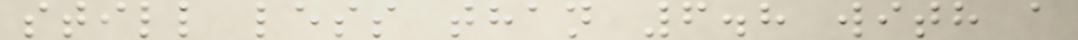still less than 6.8 with a
